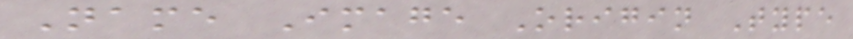Name Image Origin Type
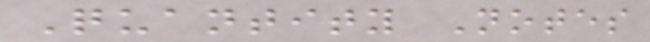Quantity Notes
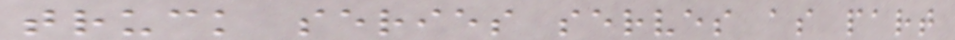truck series serves as part
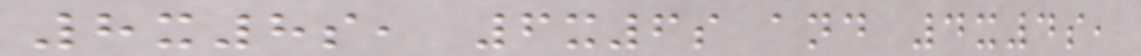8x8s, 6x6s and 4x4s,
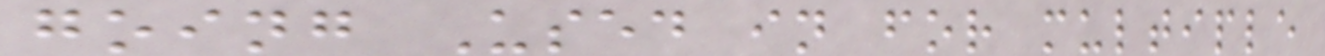going Used in for multiple
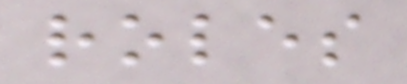roles
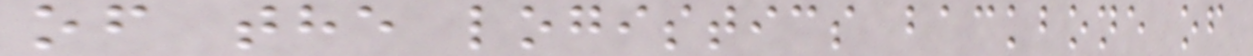of the logistics backbone of
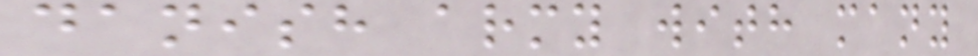danish army with many
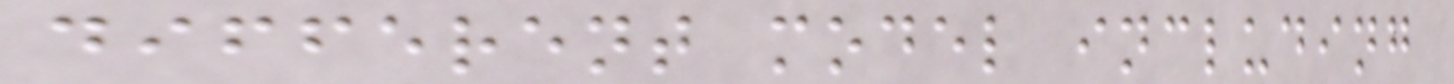different model including
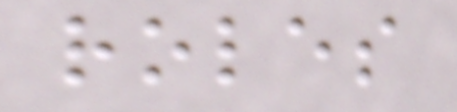roles
